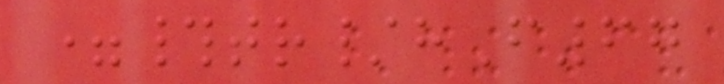=#tr/hF67
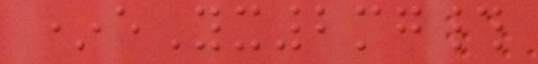*eYx2mg#
